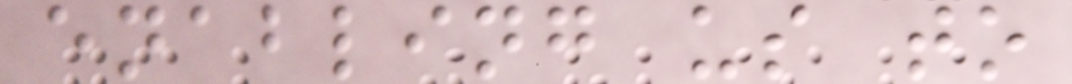enabling us to
